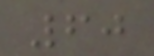60
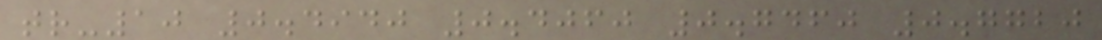tr-10 0.4940 0.4060 0.7460 0.7720
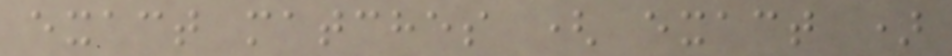exact matches ( exact )
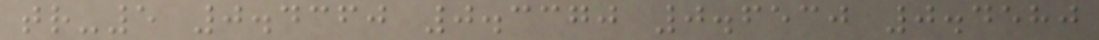tr-5 0.4360 0.3370 0.6530 0.4580
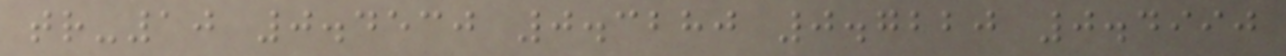tr-10 0.4530 0.3280 0.7220 0.4990
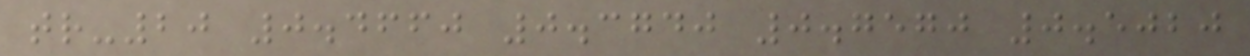tr-20 0.4660 0.3740 0.7570 0.5020
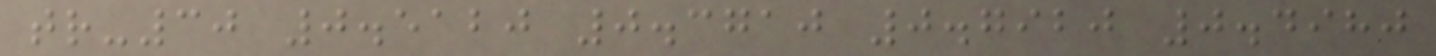tr-30 0.5120 0.3710 0.7920 0.4980
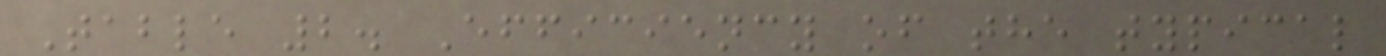Table 2. Efficiency of the typical
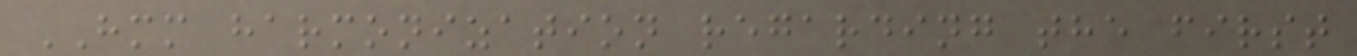HMM harmonization regarding the first
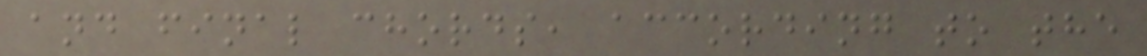and final chords, according to the
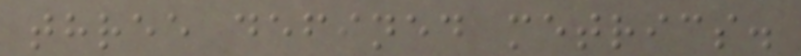three defined metrics.
